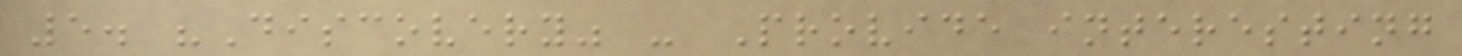5. "Discovery" - Provide interesting
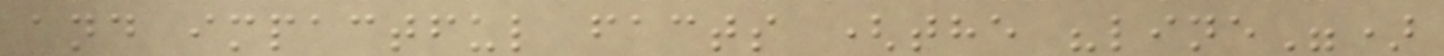and impactful facts (the "line")
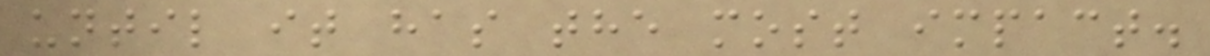until it has the most impact.
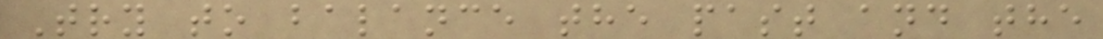Try to balance the past and the
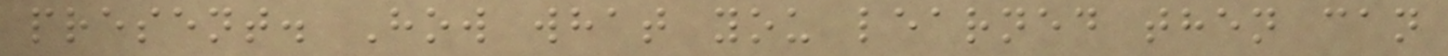present. How what you learned then can
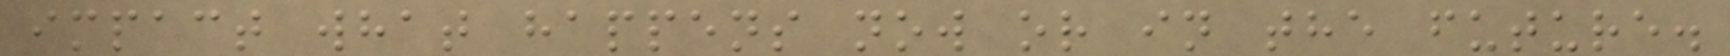impact what happens now or in the future.
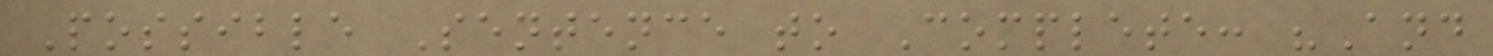Possible Sentence to Complete: "And
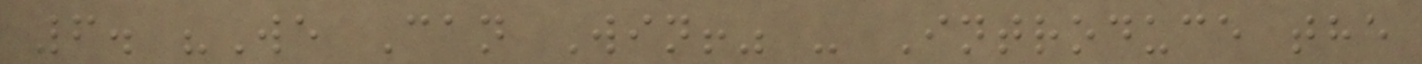6. "We Can Win!" - Introduce the
